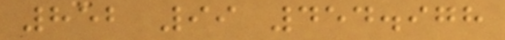852 99 454.978
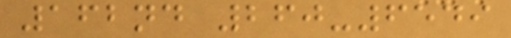162nd 260-6549
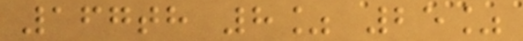167th 8% 25%
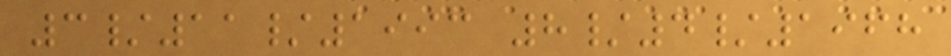3/11/1993 8/4/1968
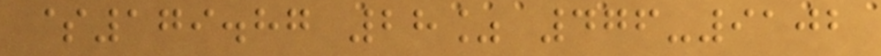$179.87 28% 476-9102
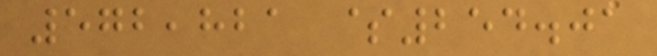572,821 $254.01
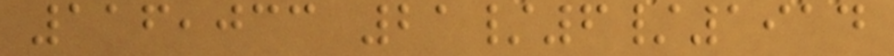116,033 21/6/1914
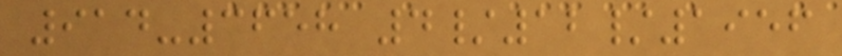914-3658 4/12/1956
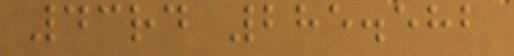43rd 285.582
